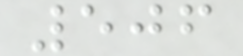506
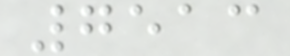7513
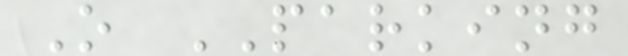O PARKING
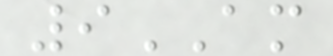9AM
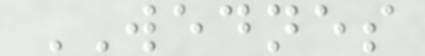WEDNES
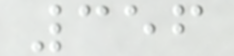356
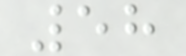58
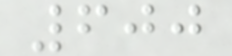600
